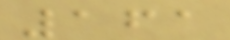161
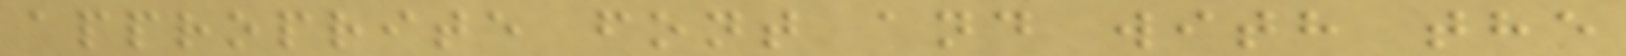approprite font and with the
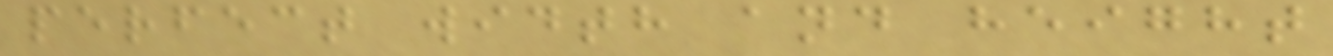perfect width and height
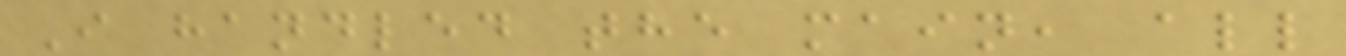I handled the main, all
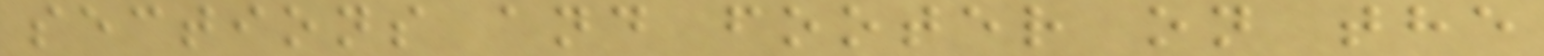sections and footer on the
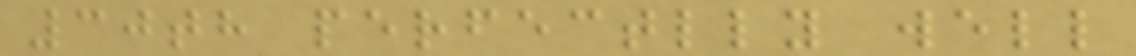30th perfectlly well
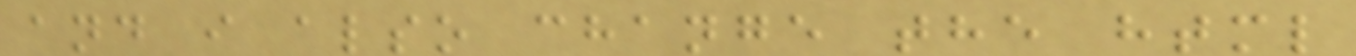and i also change the html
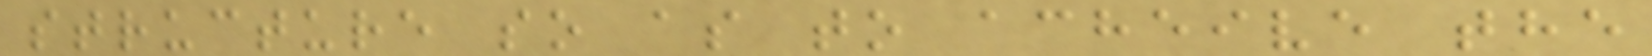structure so as to acheive the
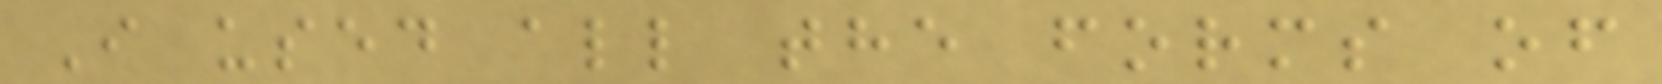I used all the forms of
